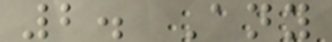2. Any
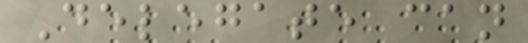Delegate can
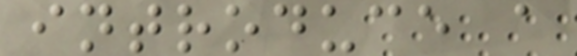introduce a
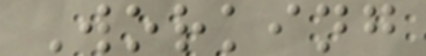Working
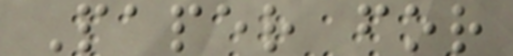Paper for
